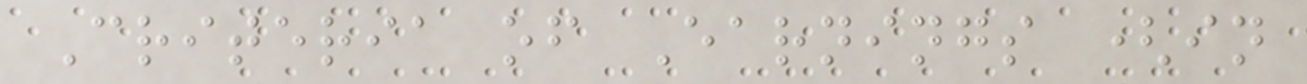Criteria of Earnings (in
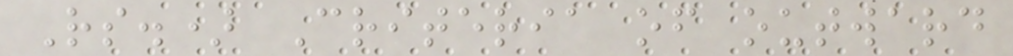Rs.) Criteria of outward
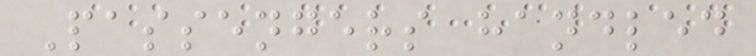Passengers handled
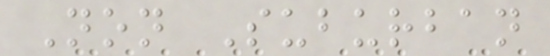Non Suburban
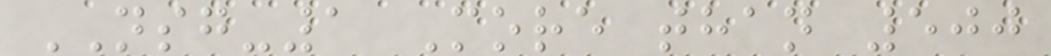NSG-1 More than 500
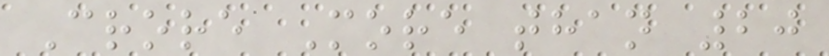Crore More than 20
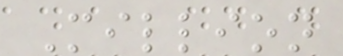Million
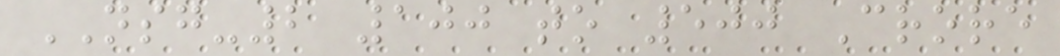NSG-2 100 to 500 Crore
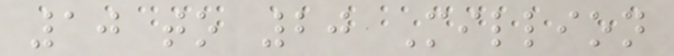10 to 20 Million
